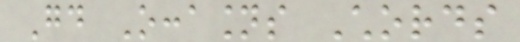Good Occasions Chords
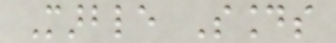Marble Sounds
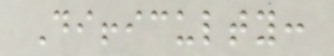Difficulty:
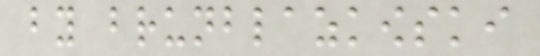by brunblazkowski
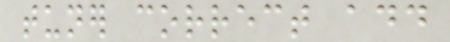tuner correct add
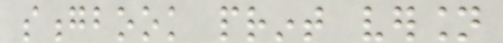songbook print version
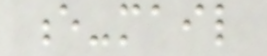e-mail
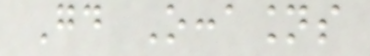Good Occasions
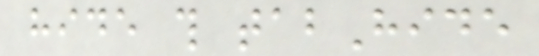hide this tabHide
